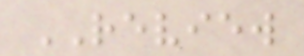REVIEW
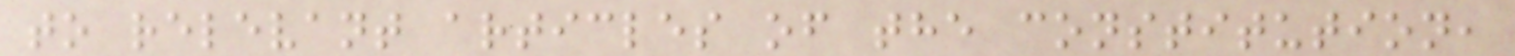to relevant articles of the constitution,
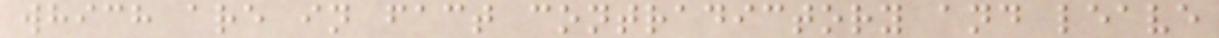which are in fact contradictory and leave
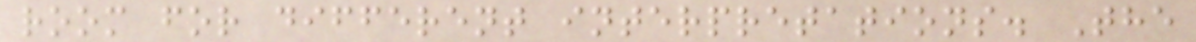room for different interpretations. The
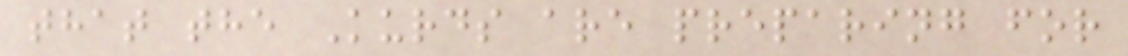that the Kurds are preparing for
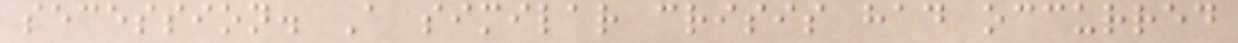secession. A similar crisis had occurred
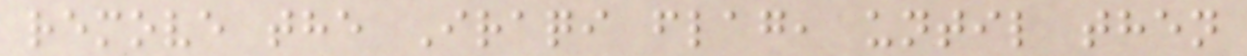remove the Iraqi flag, until then
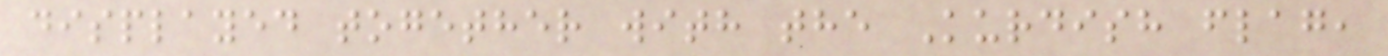displayed together with the Kurdish flag,
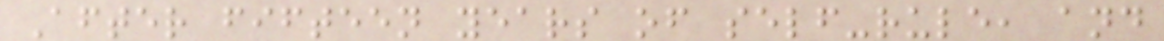After fifteen years of self-rule, and
